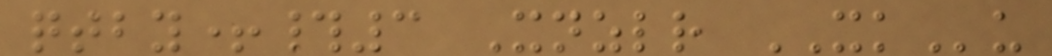qtby+#3 Xnzlr XKu
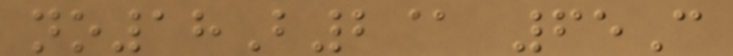no18B2@ 65C
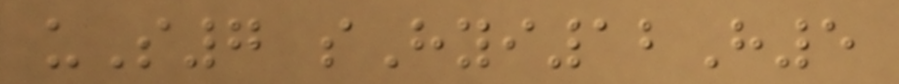uS7 sHyi12H5
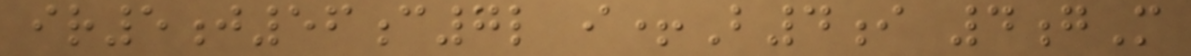ir5j56c7l i+B4i 4gM
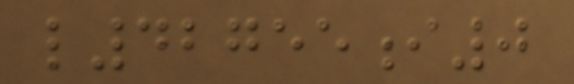l42755i0
